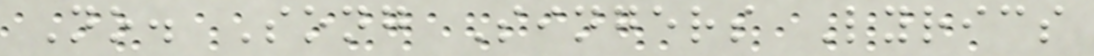No. Song Singers Lyrics
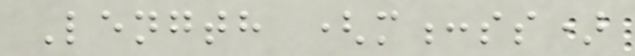Length (m:ss)
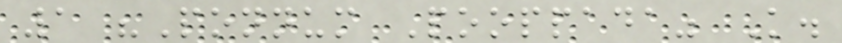1 "Ponnum Pooppada" K.
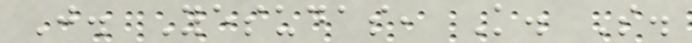J. Yesudas, K. S.
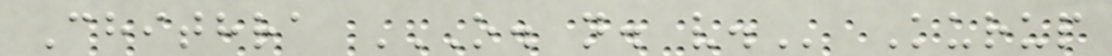Chithra O. N. V. Kurup
